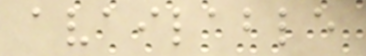available
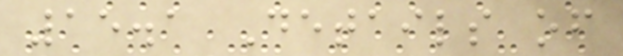15.1 Details of
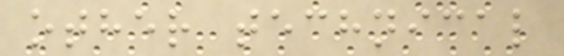other technical
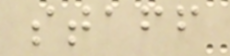staff
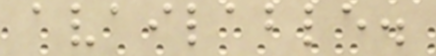available.
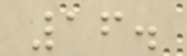16.
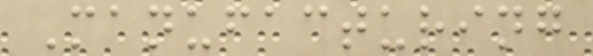Manufacturing
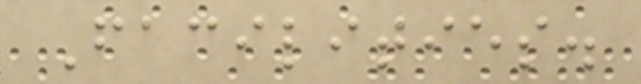Facilities.
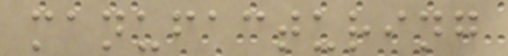manufacturing
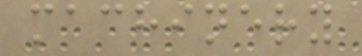machinery
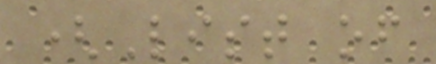(List of
